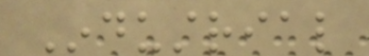Industrial
